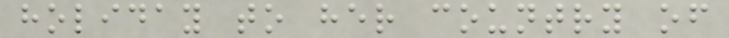holiday to her country of
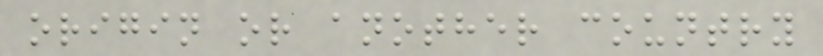origin or another country
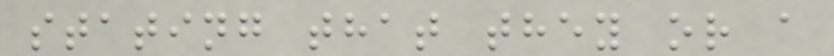stating that they or a
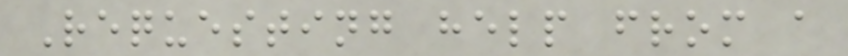Requesting help from a
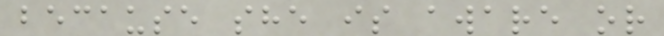because she is aware or
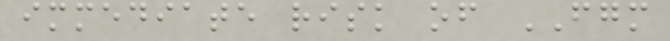immediate risk of FGM
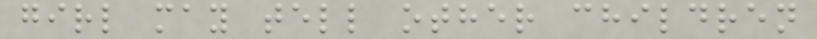girl may tell other children
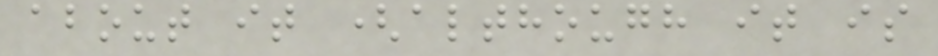about it (although it is
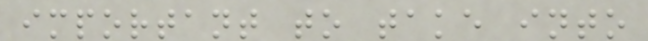important to take into
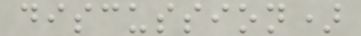discussion)
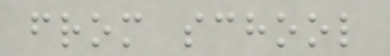from school
